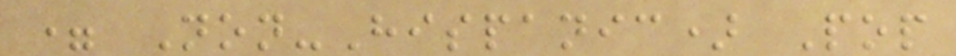= Non-Hispanic) Pop
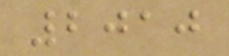2010
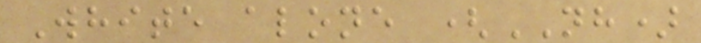White alone (NH)
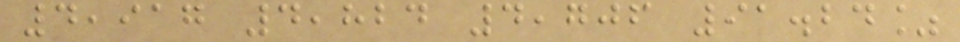4,917 4,824 4,706 91.24%
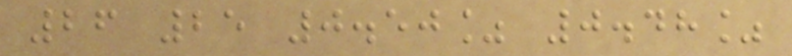26 25 0.50% 0.48%
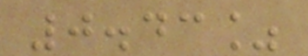0.43%
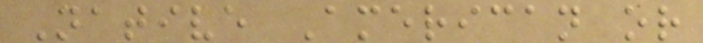Native American or
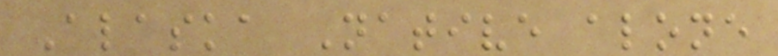Alaska Native alone
